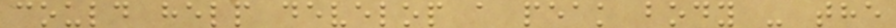could help develop a peak body - the
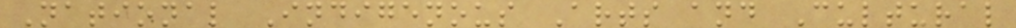National Indigenous Arts and Cultural
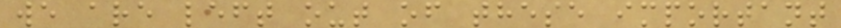we are left out of these important
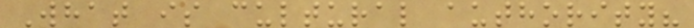What is cultural authority?
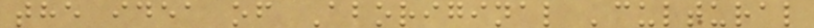the idea of Aboriginal 'cultural
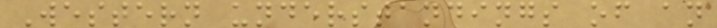Western understandings of an
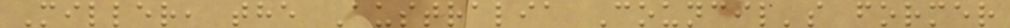Miller, the Australia Council's former
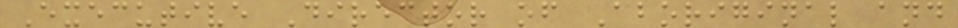Executive Director of Aboriginal and
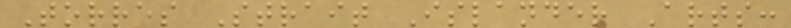Torres Strait Islander Arts:
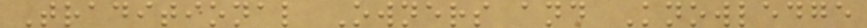Traditional Owners and Knowledge
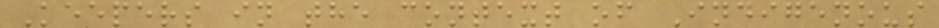Keepers in the context of Indigenous
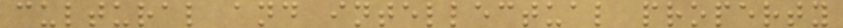cultural and intellectual property
